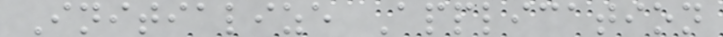Initialize Application
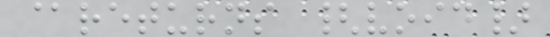@returns {void}
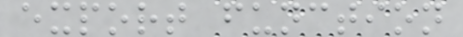export function
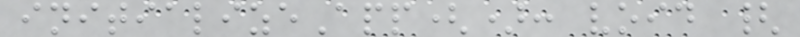initializeApp(): void {
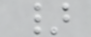}
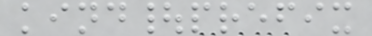kind|prefix
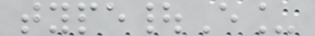type|E_
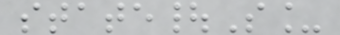state|S_
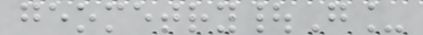geometry|G_
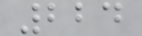224
